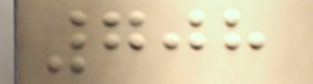708
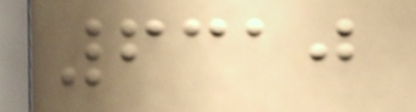6310
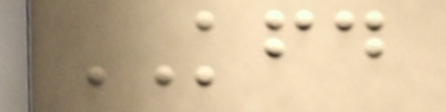KFD
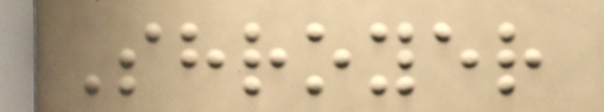Shroyer
